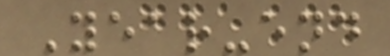Year-end
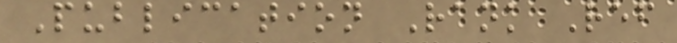Publication Rank Ref
